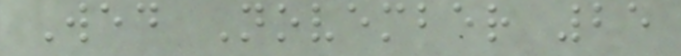Wed November 25
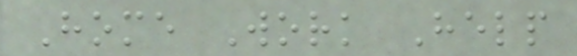Home Work Help
